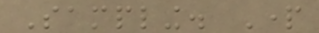Sampling. Part
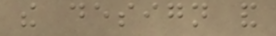the design and
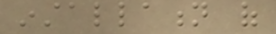installation of
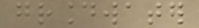groundwater
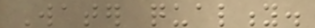Water quality.
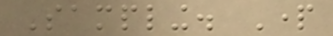Sampling. Part
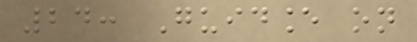24: Guidance on
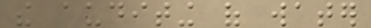the auditing of water
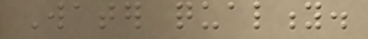Water quality.
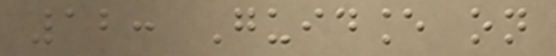12: Guidance on
